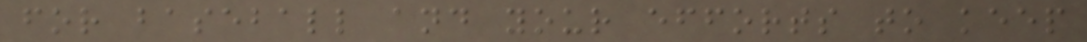for baseball and your efforts to keep
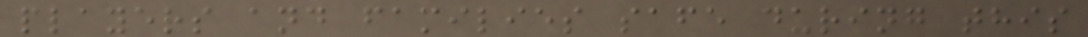players and families safe during this
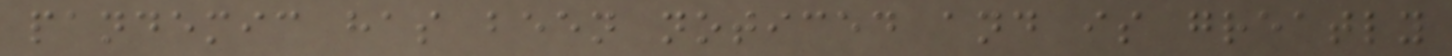pandemic has been noticed and is greatly
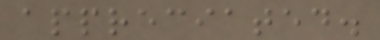appreciated.
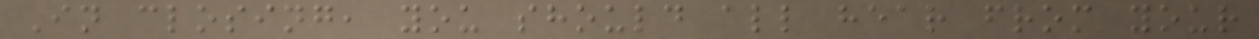In closing, you should all hear from your
